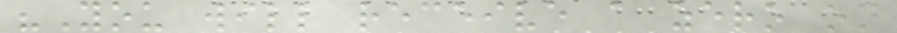"You will receive a zero on
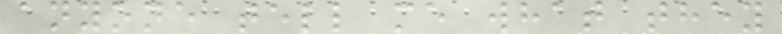anyone tell me what they
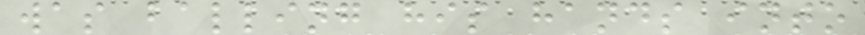was balling his hands into
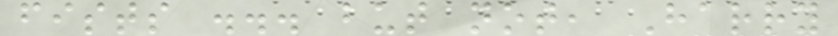fists ... but not, Harry
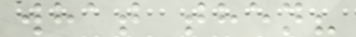what then?
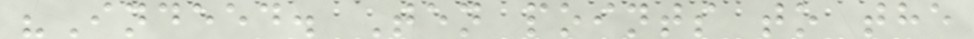"Indeed. Ten points to the
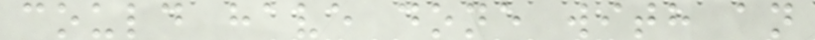could have done with an
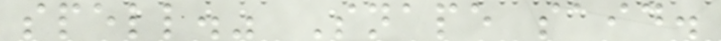spell." Snape said.
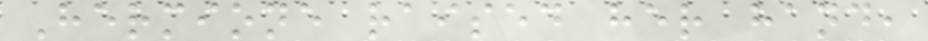Hermione raised her hand,
